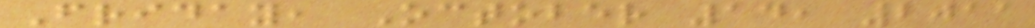Friday, October 14, 2011
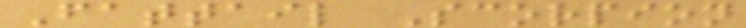Fattail Scorpion
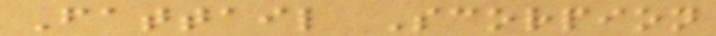Fattail Scorpion
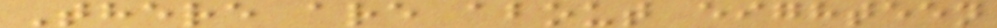There are about eighteen
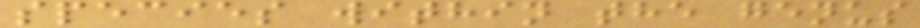species within the genus
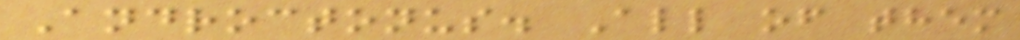Androctonus. All of them
